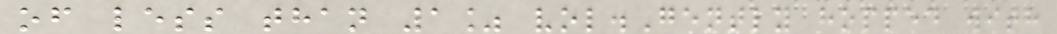of less than 1% vol.Gently hopped with
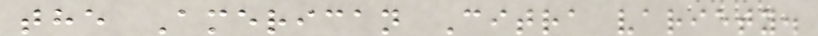the American Citra variety.
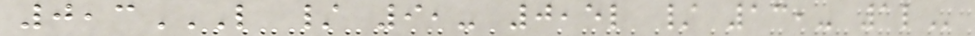0,3L / 9,- 0,5L / 13,- 1L
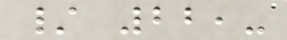/ 22,-
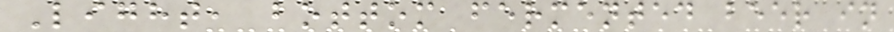Light, bottom fermented beer in
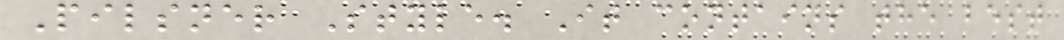Pilsner Style. It contains the best
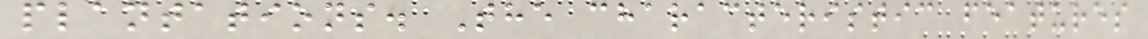plantations. The characteristic features
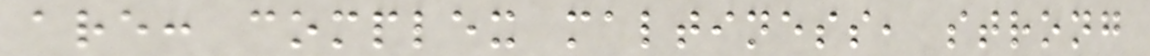are: complex maltiness, strong
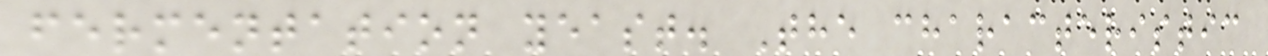fermentation yeast. The characteristic
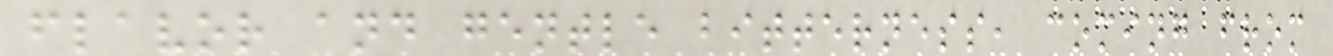flavor and gentle bitterness, coming from
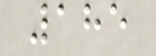185
